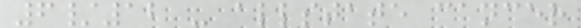6/12 - allstate cancer
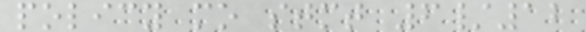policy mo stmt 6/12
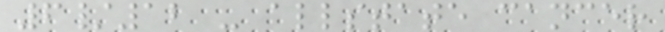6/12 - allstate cancer
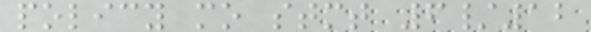policy mo stmt 6/12
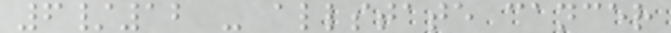6/12 - allstate cancer
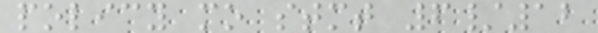policy mo stmt 6/12
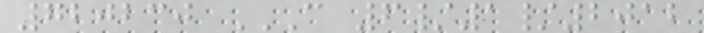720230 C 6/1/2012
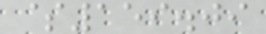$159.09
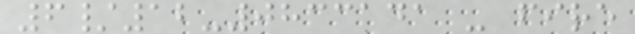6/12-0833141 - fire
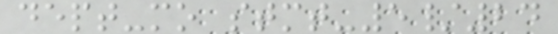dept-mo stmt-5/24
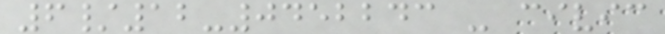6/12-0452243 - civic
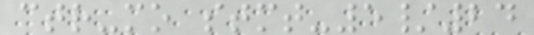ctr-mo stmt-5/24
